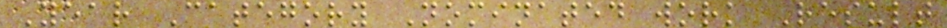Year Category Nominated work Result
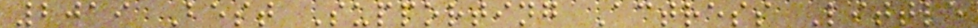2019 Best Supporting Actress Little
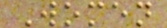Women
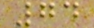74
